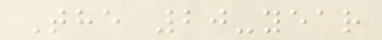The 20-year
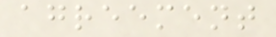agreement
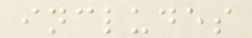includes
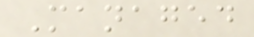Managed
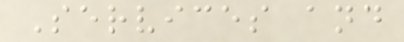Services and
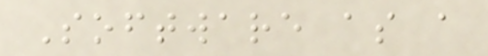Software as a
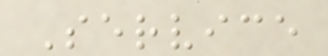Service
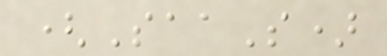(SaaS)
